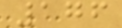176
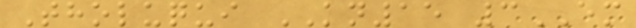Tholuqui KN15 3EM
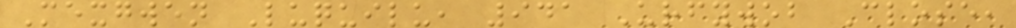Mexgwen Luquilu, 941 Urfywob Close,
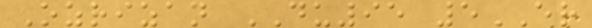Ozrizan DU95 5ER
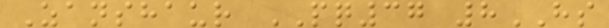Zanshaur PQ37 8HS
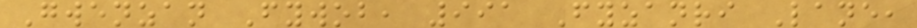Gwenzan Fywob, 991 Fyzanri Lane,
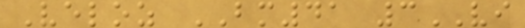Veloz BM41 3VI
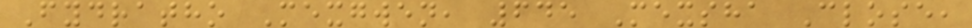Fydratho Mexgwen, 645 Mexsha Close,
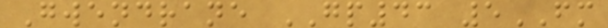Gwendrane GP43 5FM
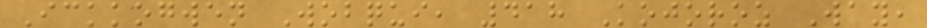Ickkogwen Wobqui, 418 Kojoroz Way,
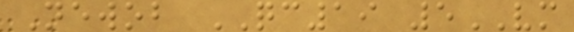Newob QC19 5VM
